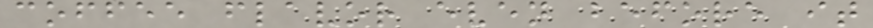coffee flavor even before it
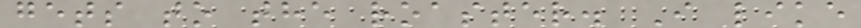gets to the roaster. I like
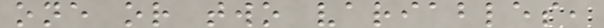one or two variables,
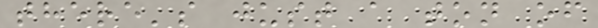there's just a ton of
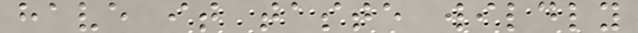have it taste wildly
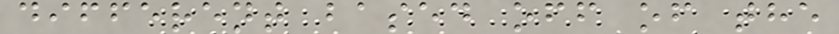different based off of the
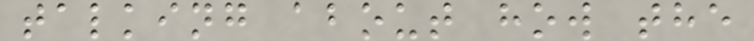talking about how the
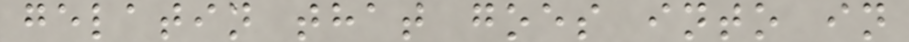gelatin that goes into in
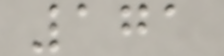171
